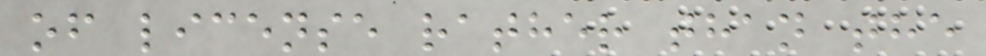of license rather than the
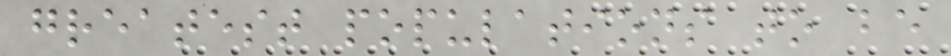greatest populations to be
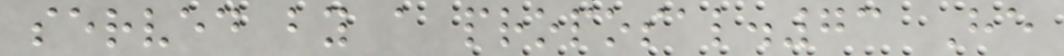served by a proposal.73 He
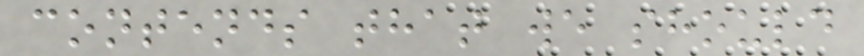contends that we should
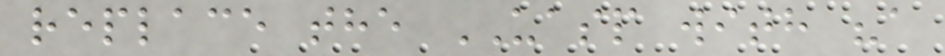replace the UASP with "a
